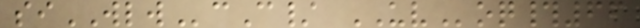siWLWcC/ UVoq#66
